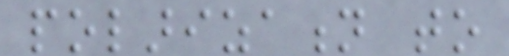polarization to
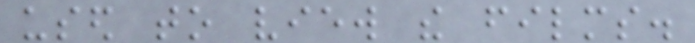used to view the films.
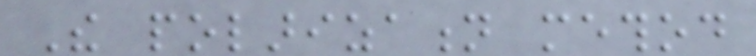The polarization method
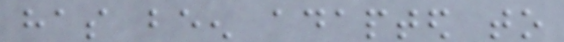has been adapted to
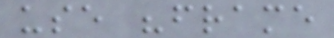use "frame
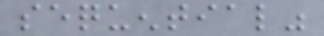sequential"
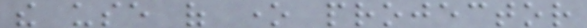the use of one projector
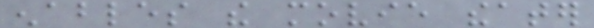enables the movie theater
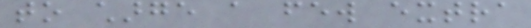to charge a few extra
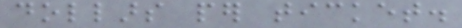dollars per ticket.
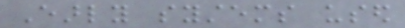Early systems used
